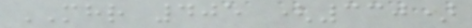MHR 405 (330)
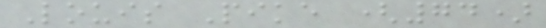Louis Pike (74)
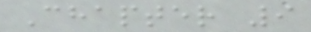Chapter 9
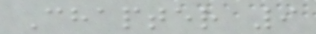Chapter 9
